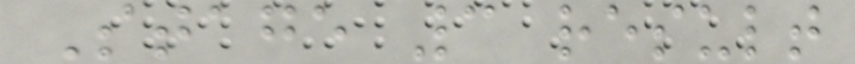Stage 3 result
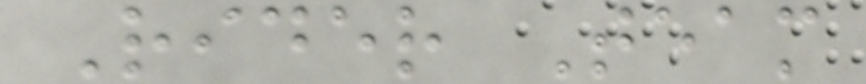Rider Team
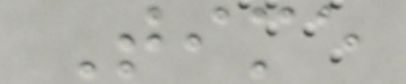Time
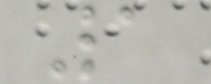1
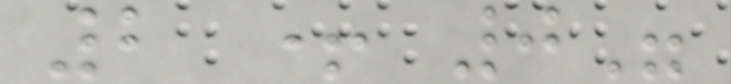2 + 0"
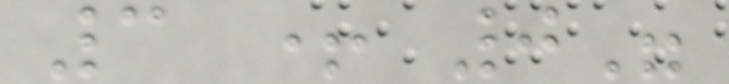3 + 0"
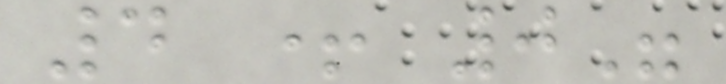4 + 0"
